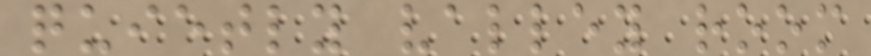quietly valley room
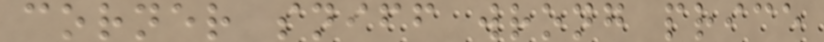corner sniff wrong price
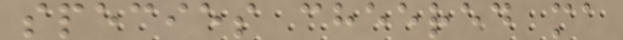species cheered ma
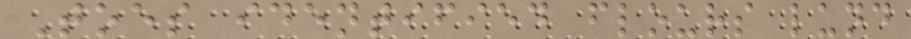Toes identified flours lund
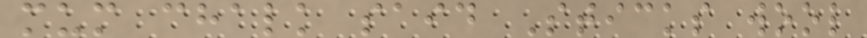mum chalk said Sticks wool
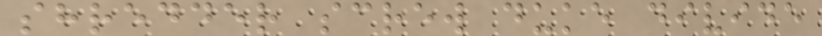shredder screw duke divide
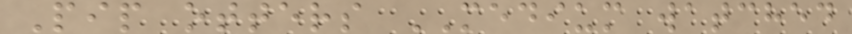Pip otters MEDIUM watched
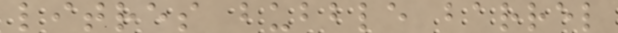litres bubble barrel
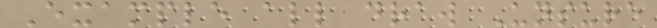Example all draw Unsure
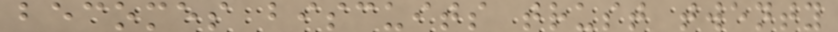becomes biscuits trust twenty
